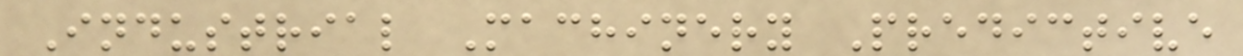Industrial Machinery Predictive
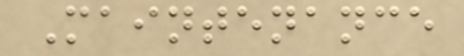Maintenance
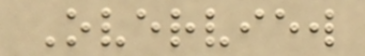Overview
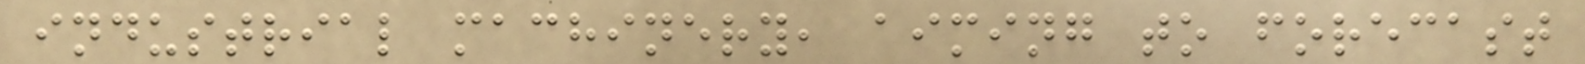industrial machinery, aiming to forecast
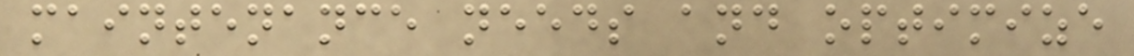maintenance needs and optimize
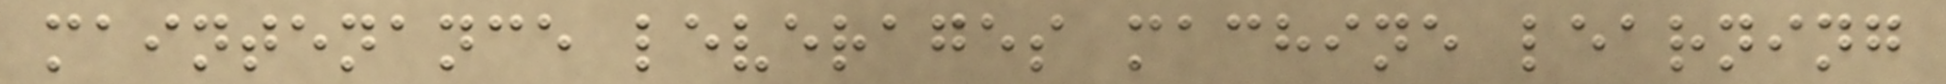maintenance leverages machine learning
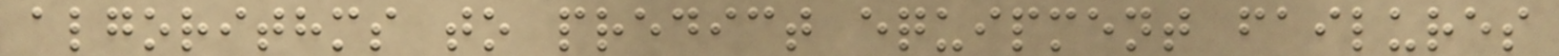algorithms to predict equipment failures
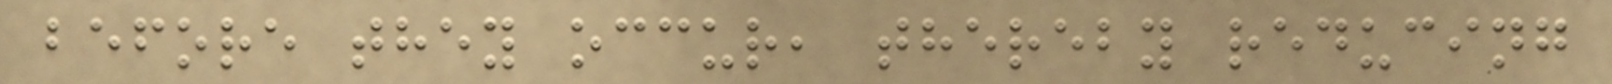before they occur, thereby reducing
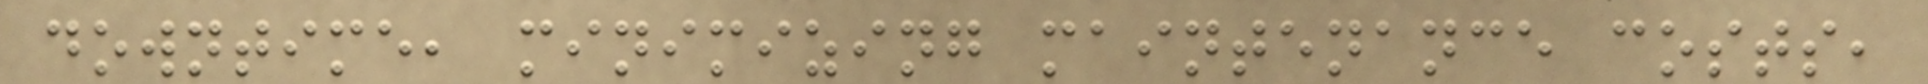downtime, minimizing maintenance costs,
